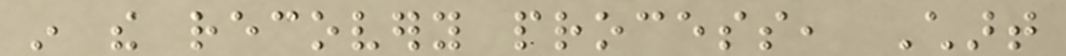in the recovery process, Chart
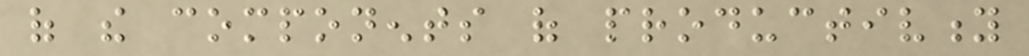of the components of productivity
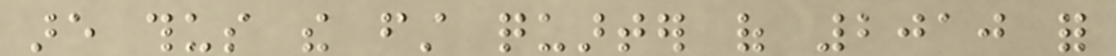are thus the first quarter of 2010 for
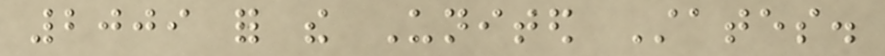2009 for the United States.
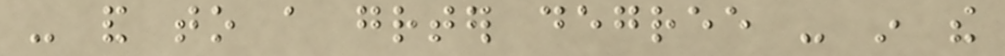- and to a greater degree - in the
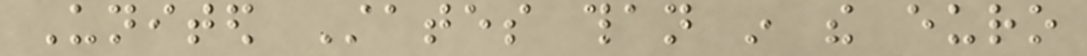United States than in the euro
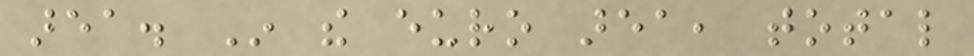area. In the euro area, total
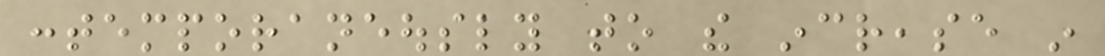contemporaneously to the increase in
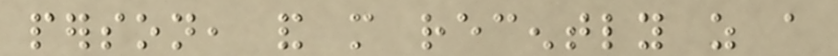person, and more recently as a
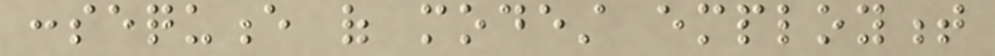consequence of modest employment
